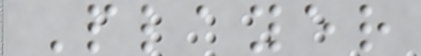Player
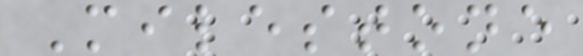Milestone
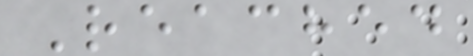Reached
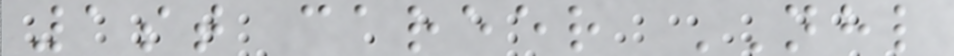1st career NHL
